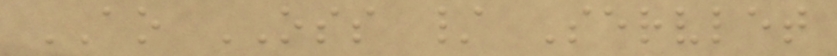AO OSS / Servlet
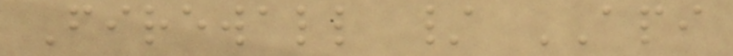Firewall / API
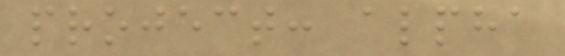project: alpha
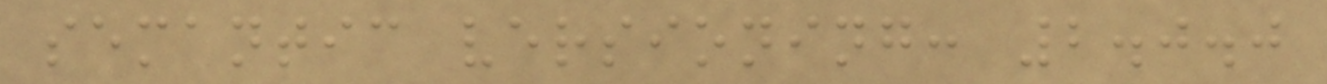semantic versioning: 2.0.0
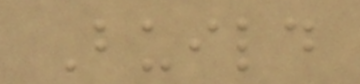Build
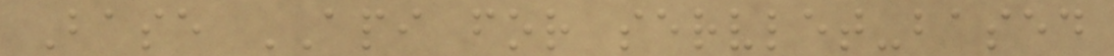Base API for servlet-based
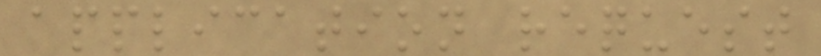application request
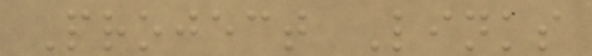Project Links
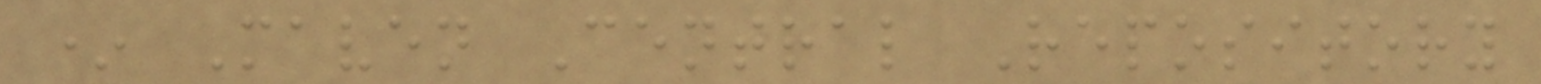* Maven Central Repository
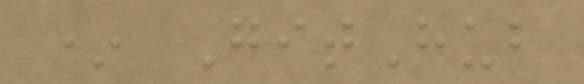* GitHub
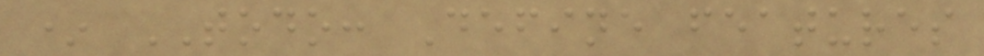* TODO: Define features
